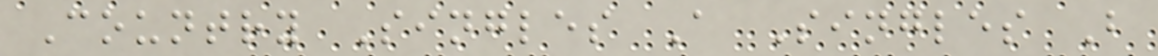Country Singles A Singles B
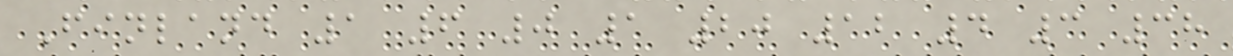Finland 1 6 0 1 20 12 4 3 38
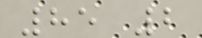85 2
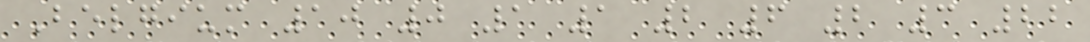Belgium 10 0 1 1 2 6 2 3 22
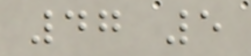47 5
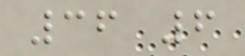36 6
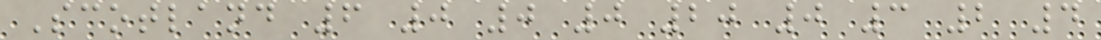Scotland 6 0 0 0 20 0 3 2 4
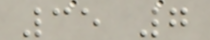35 7
